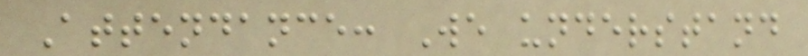Attendance: We understand
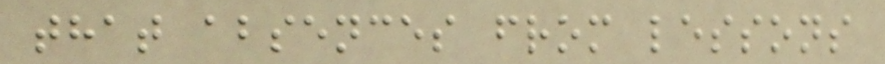that absences from lessons
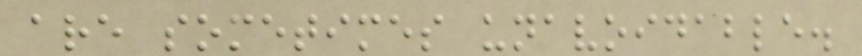are sometimes unavoidable.
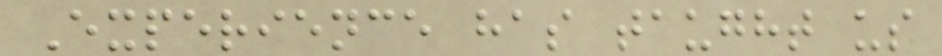Experience has taught us
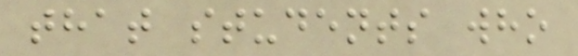that students who
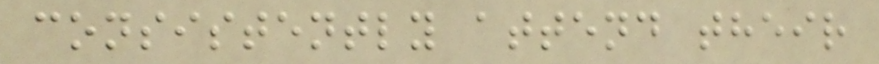consistently attend their
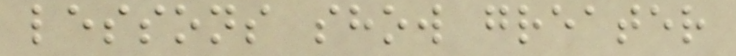lessons show greater
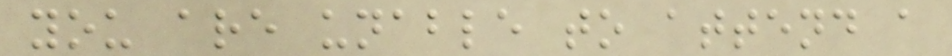you are unable to attend a
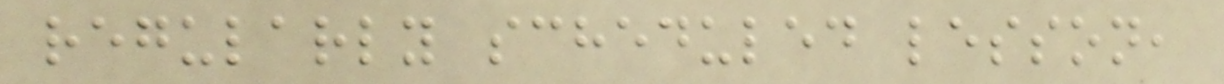regularly scheduled lesson,
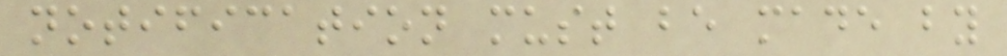notification must be made by
